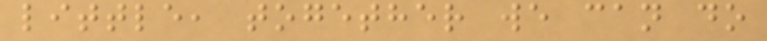little, together we can do
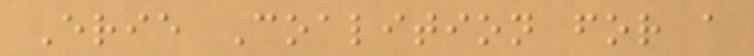Erie Coalition for a
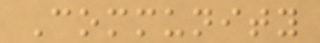Community
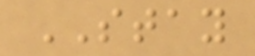STAY
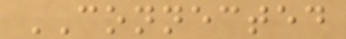CONNECTED
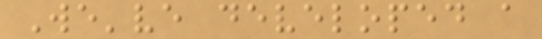We've developed a
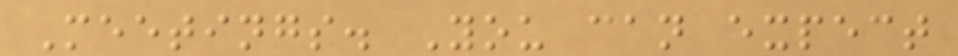Meetings. You can expect
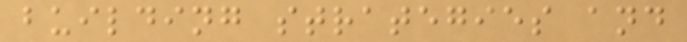building strategies and
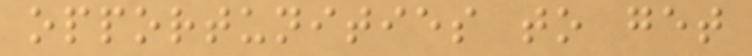opportunities to get
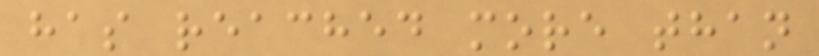has reached more than
